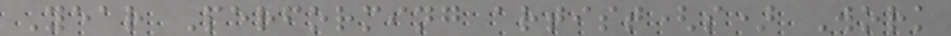Year Performing artist(s) Work
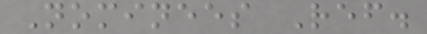Nominees Ref.
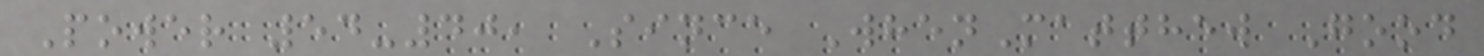Power 54-40, Since WhenMatthew Good
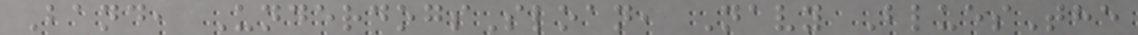Band, UnderdogsSloan, Navy BluesThe
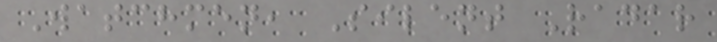Watchmen, Silent Radar
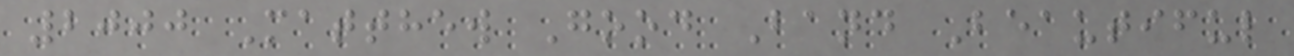2000 Matthew Good Band Beautiful
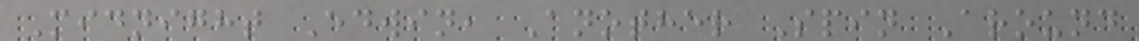Midnight Edwin, Another Spin Around
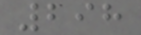298
